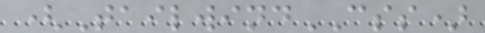(TailwindCSS)
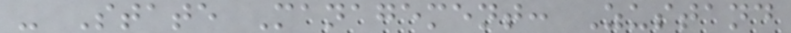- State Management: Zustand
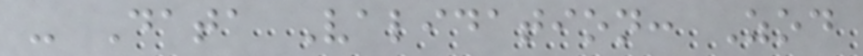- Data Validation: Zod
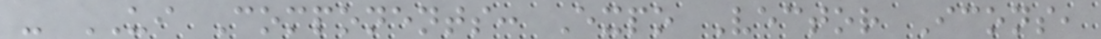- UI Components: Expo Vector Icons,
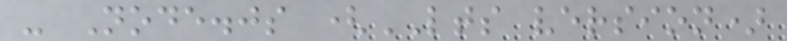- Node.js (LTS version)
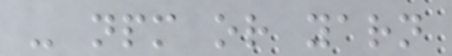- npm or yarn
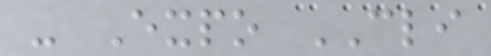- Expo CLI
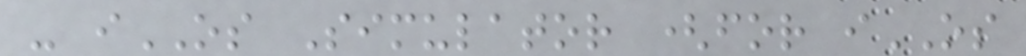- iOS Simulator (for iOS
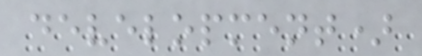development)
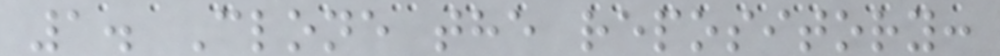1. Clone the repository:
